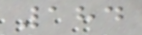184
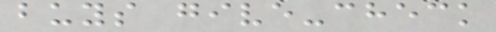buys give-check
